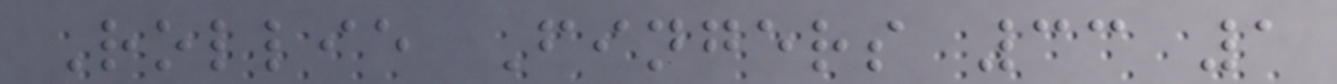Rollie Fingers 33 1
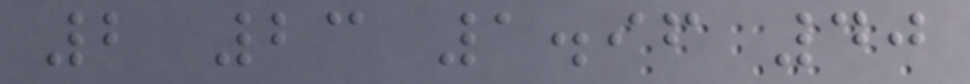2 23 1.96 40
